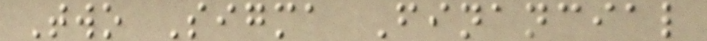Two Sigma Financial
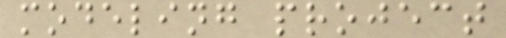modeling project
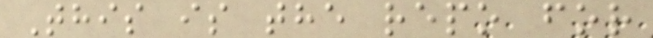This is the repo for
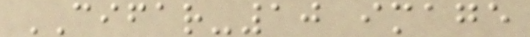CIFAR-10 image
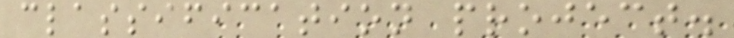classification project.
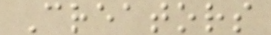Creators
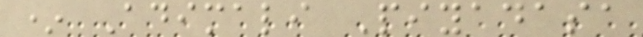* Adimali Piyadasa
